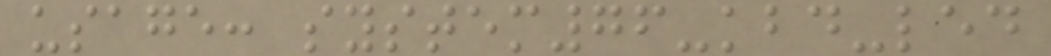usage: system76-kbd-led
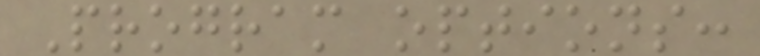Program options:
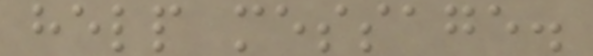help message.
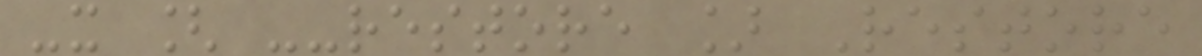-x [ --restore ] Restore
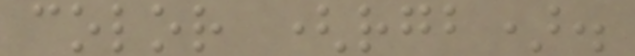color (rgb).
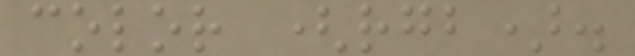color (rgb).
